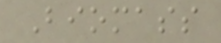Biomass
